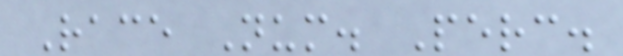Race Num. Perc.
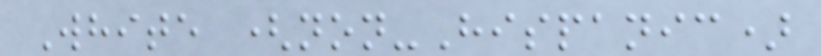White (non-Hispanic)
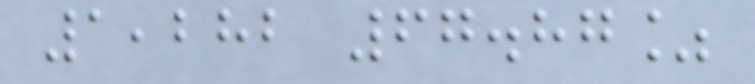1,282 67.87%
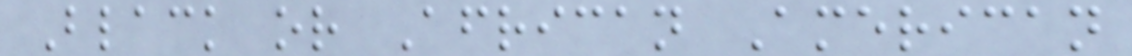Black or African American
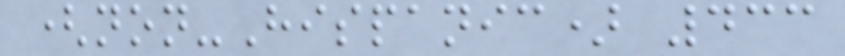(non-Hispanic) 433
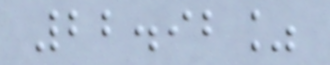22.92%
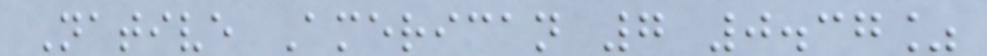Native American 7 0.37%
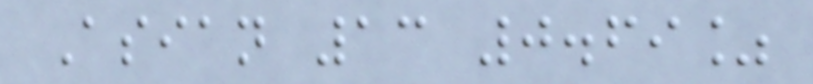Asian 13 0.69%
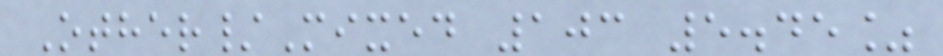Other/Mixed 103 5.45%
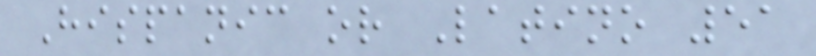Hispanic or Latino 51
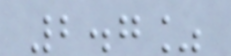2.7%
